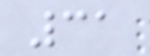31
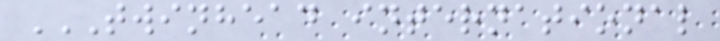TWINHEAD INTERNATIONAL
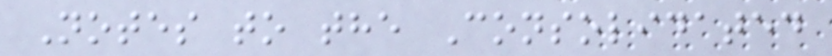Notes to the Consolidated
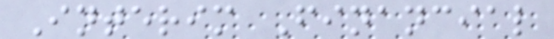Interim Financial
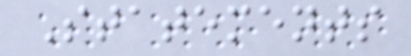Statements
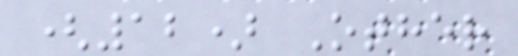(12) Other
